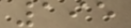195
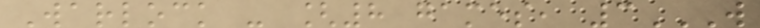Warlock - [8 games, 3W
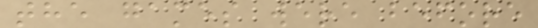the games were before
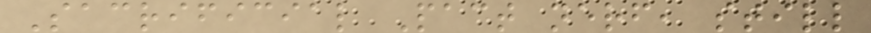Sacrificial Pact nerf, still
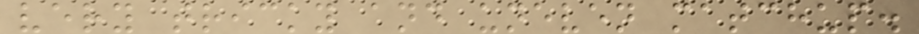very tricky and uneven matchup.
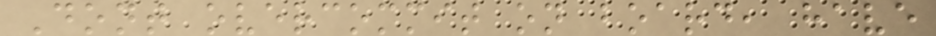Dont overcommit on board, have
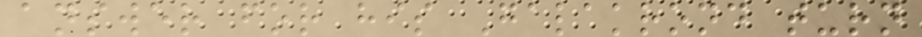answer for his Galakrond turn
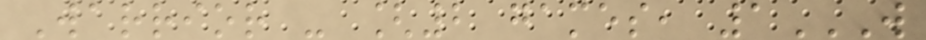Warrior - [2 games, 1W
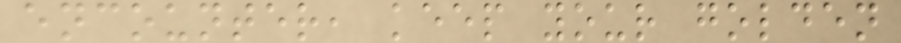encounter, keep your golden
